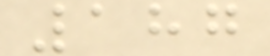187
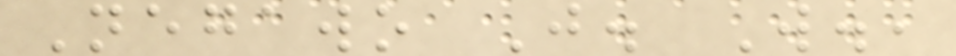Negawo J. W.,
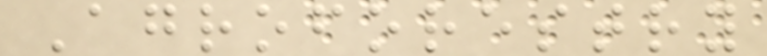Agroforestry
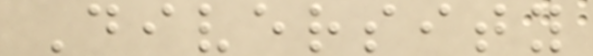Diversity
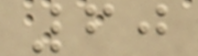60
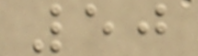50
